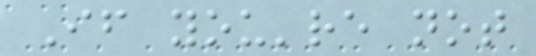If you're not
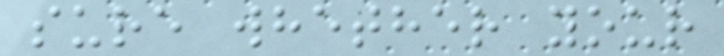sure whether your
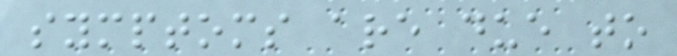symptoms are due to
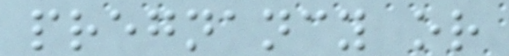pregnancy or
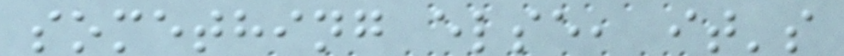something else, it's
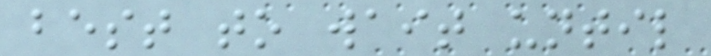best to wait until
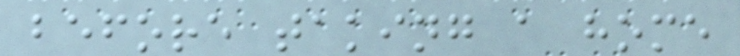before taking a home
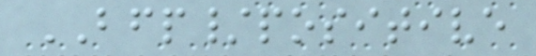BFP/positive
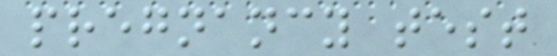pregnancy test
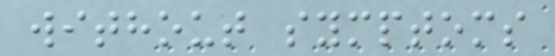without symptoms
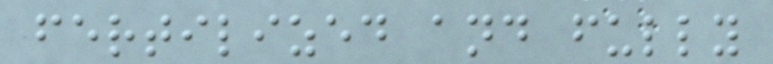fertilized and fully
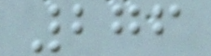276
